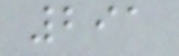291
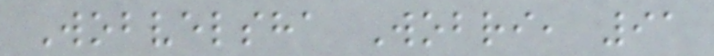Wobvelsha Wobri, 91
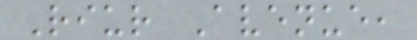Riur Avenue,
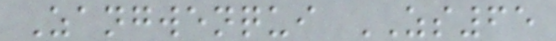Zangwenqui ZS65
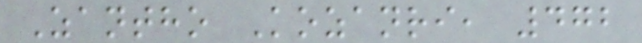Zantho Kozanri, 472
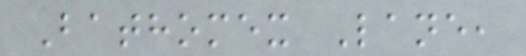Bathomex Lane,
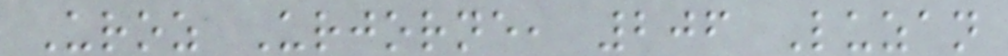Uroz Urjorne, 206 Luzan
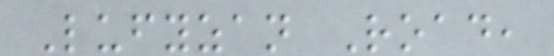Lufyzan Road,
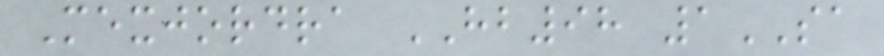Mexjordra HB98 1SA
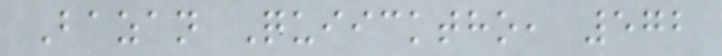Bazan Quiicktho, 572
